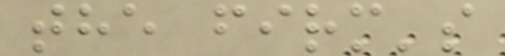the firm's
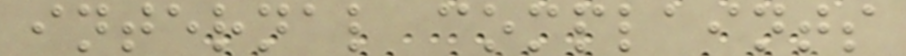internal complaints
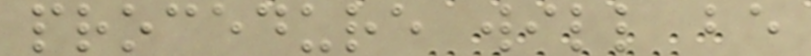procedure will be
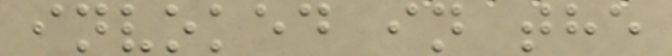invoked in the
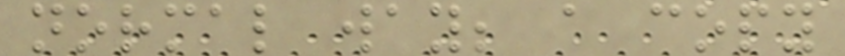normal way; a copy
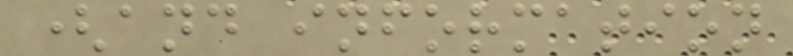(and information
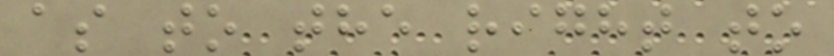as to the right to
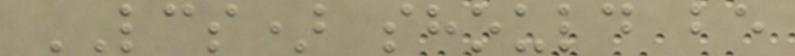LCS) should be
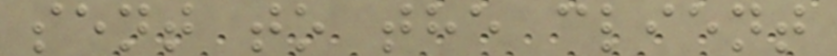sent to the client
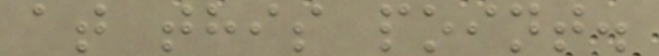at this point.
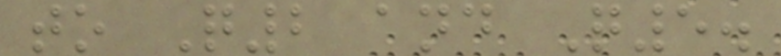to Q2 and Q5.
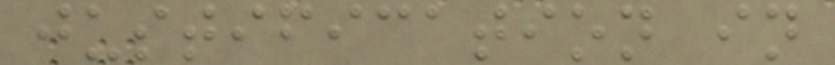justification in
